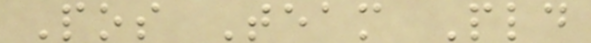Pos Team Pld
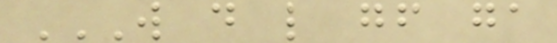W D L GF GA
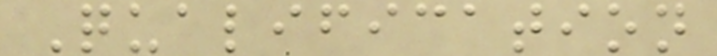Qualification
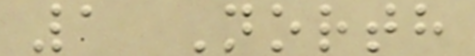1 North
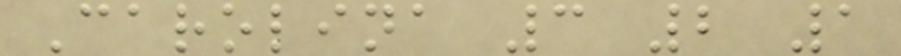Carolina 3 2 1
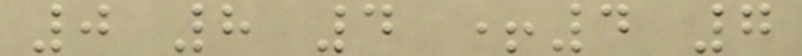0 8 4 +4 7
